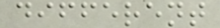different
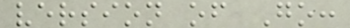version of Go:
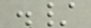./
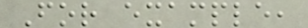For example,
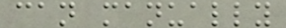can manually
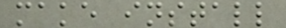make install
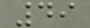49
